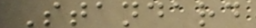Standard
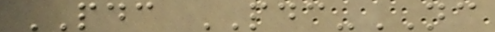PDC PDC-NC
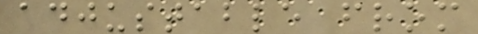adjustable from
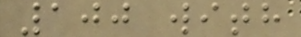100 with
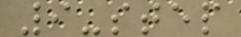9-step
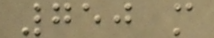750 m
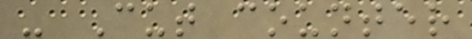- Cut counter
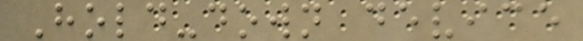Hold-down device
